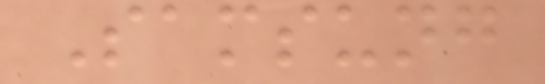Samsung
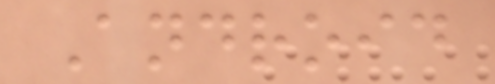Android
